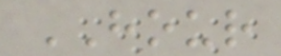HOUR
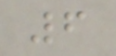6
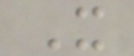X
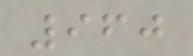960
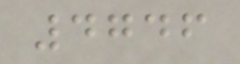4746
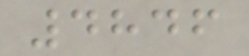4846
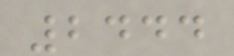2444
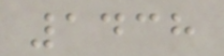1438
